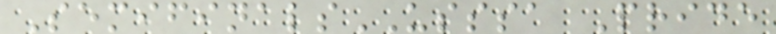SemifinalsUSSSA Pride
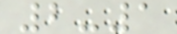2-1
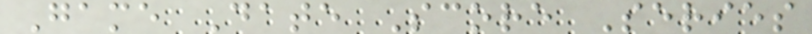Game Date Score Series
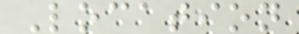Location
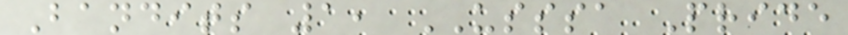Bandits 1, USSSA Pride
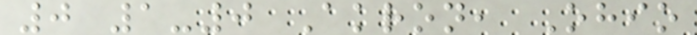0 1-0 Akron, Ohio
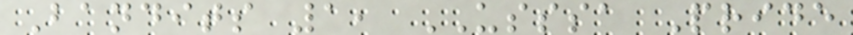Bandits 1, USSSA Pride
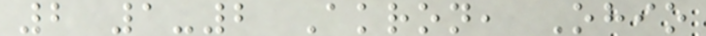2 1-2 Akron, Ohio
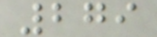279
